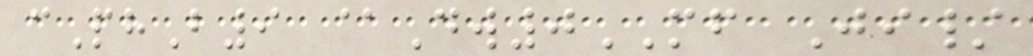cPhB9 @Dw0MF Ji/
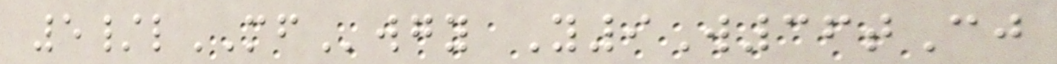5/lMFwgy Y9W36tCj
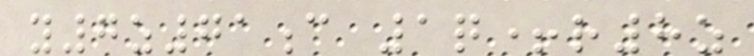y7z71c 1q+r8z
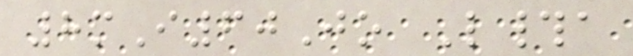8mI60Jo L#a
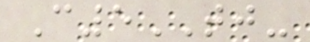C5TJ-
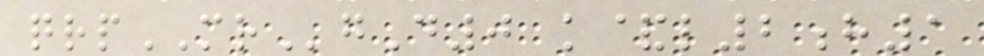qrpMRgD0 k&l2h1
